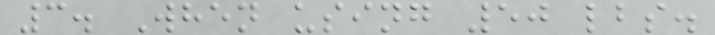3. When using 50 lbs.
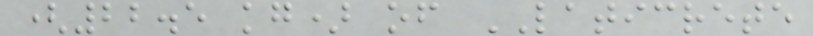(22.5 kg) of LATICRETE
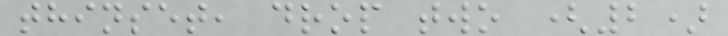thinset, drop two (2)
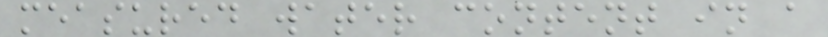measured water content in a
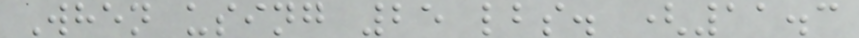When using 25 lbs. (11.3
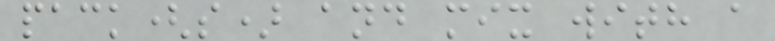pack(s) and mix with a
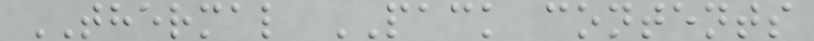THERMAL PACK contents
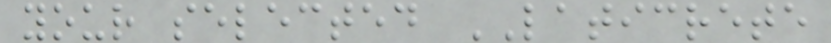your selected LATICRETE
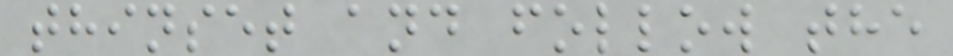thinset and follow the
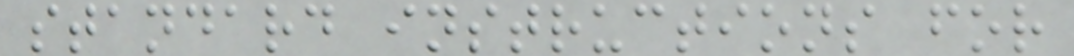standard instructions for
